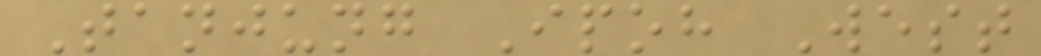Tanjung Ipoh West
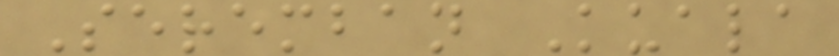Seremban Kuala
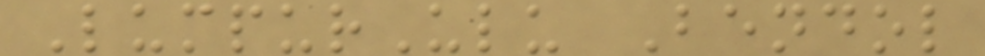LumpurUlu Bendol
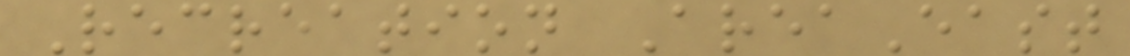Recreation AreaEast
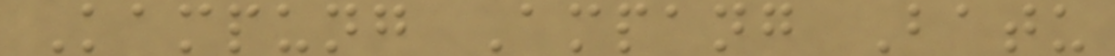Kampung Ampang Batu
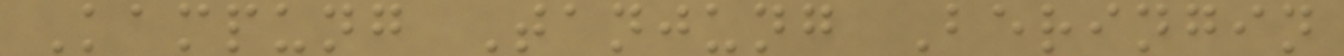Kampung Tanjung Beringin
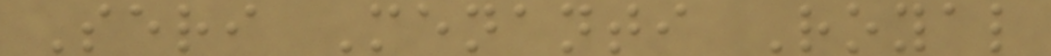Seri Menanti Royal
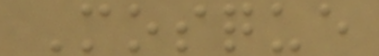Mosque
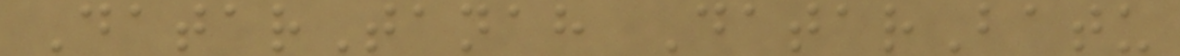DatarTanah DatarBatu
